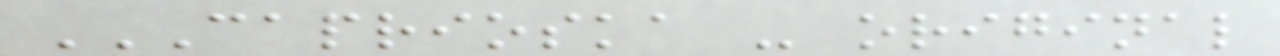CAPRIOSKA - ORIGINAL
